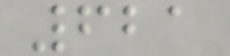621
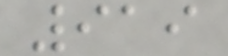919
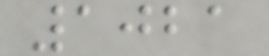1021
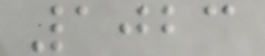1023
